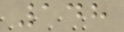148
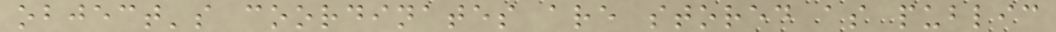object's coordinates are stored as public
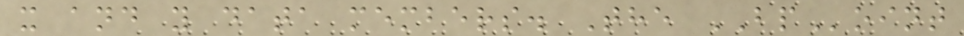x and y data members. The BPoint
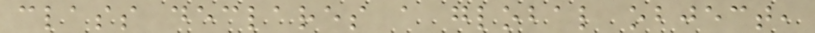class declares a global object,
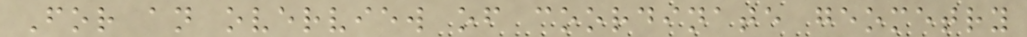For an overview of coordinate geometry
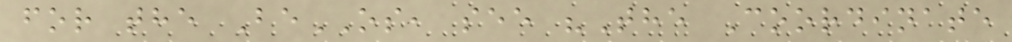for the BeOS, see "The Coordinate
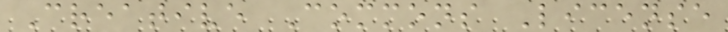Creative Commons License
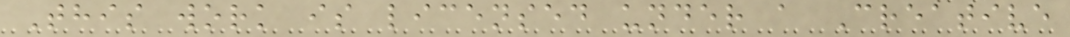This work is licensed under a Creative
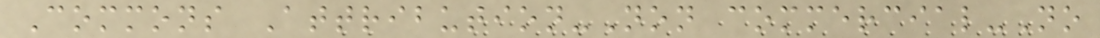Commons Attribution-Non commercial-No
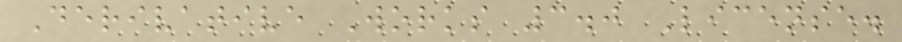Derivative Works 3.0 License.
